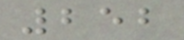252
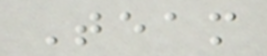Team
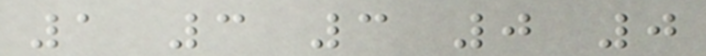1 3 3 0 0
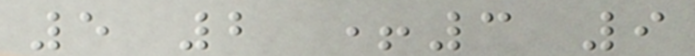5 2 +3 9
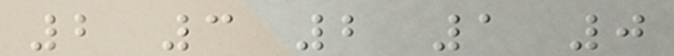2 3 2 1 0
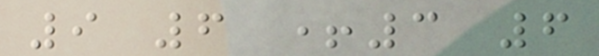9 6 +3 6
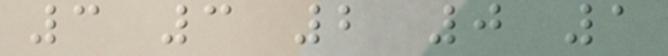3 3 2 0 1
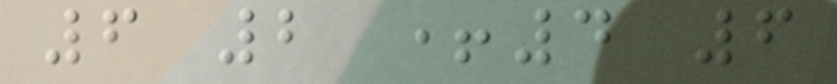6 2 +4 6
